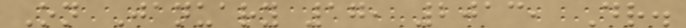On January 17, 2013, Dr.
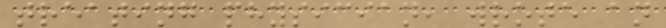treating physician, wrote an
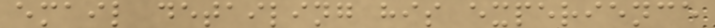email detailing his experience
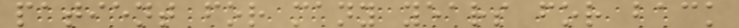patient for many years for back
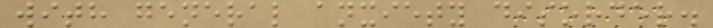with general anxiety disorder.
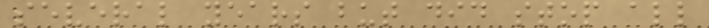several years but did stop all
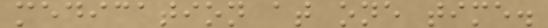medication at one time.
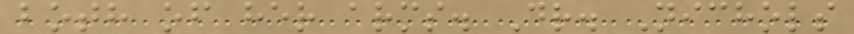both of her arms. Dr. Nichols
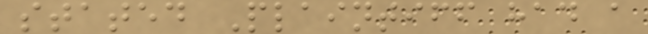stated Plaintiff had a
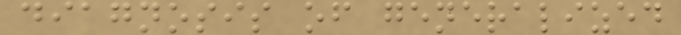diagnosis of generalized
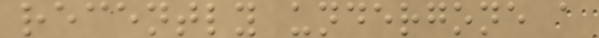recently undergone a
